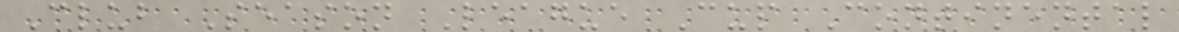Club Season League Cup Continental
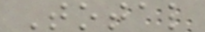Total
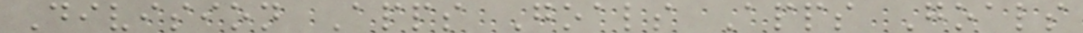Division Apps Goals Apps Goals
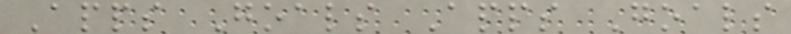Apps Goals Apps Goals
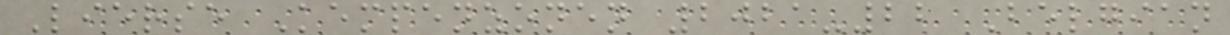Lierse Kempenzonen 2021-22 Belgian
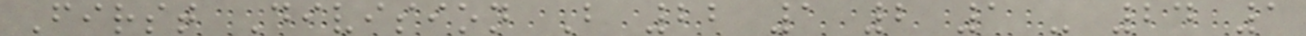First Division B 22 1 2 1 - 24 1
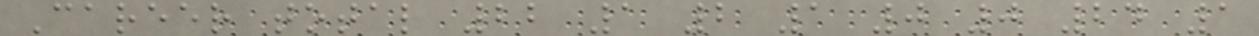Career total 22 1 2 1 0 0 24 1
